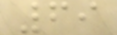69
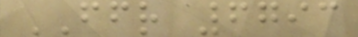FFR 6793
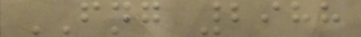FNG 2988
